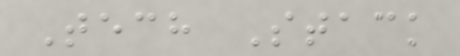Tech Stack
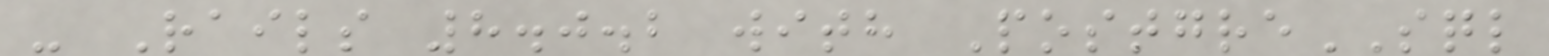- Rails 8.0.2 with PostgreSQL
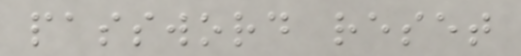password reset
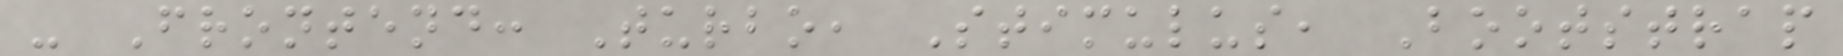- Frontend: Turbo, Stimulus, Bootstrap
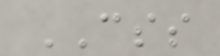CSS
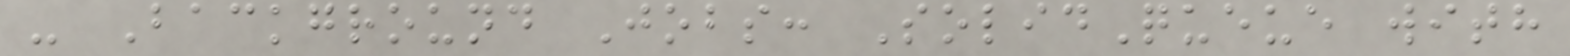- Background Jobs: SolidQueue with
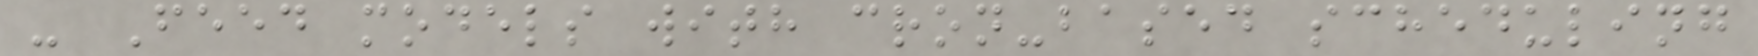- Feed models with cron-based scheduling
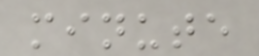minute
